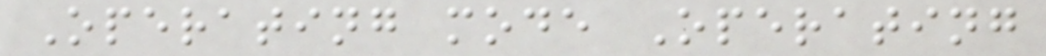Operating mode Operating
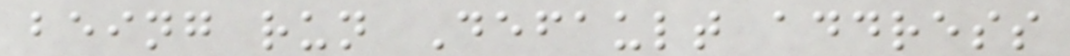being run Default address
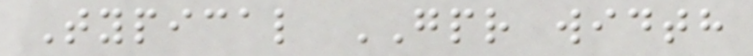Typical GPR width
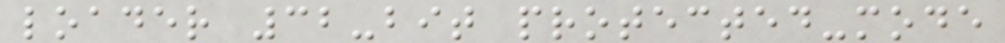loader 32-bit protected-mode
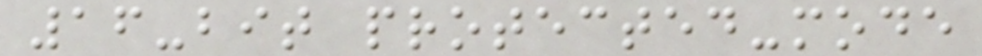16-bit protected-mode
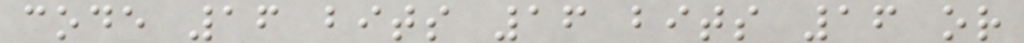code 16 bits 16 bits 16 or
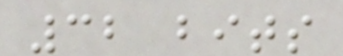32 bits
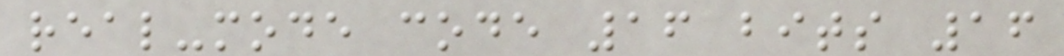real-mode code 16 bits 16
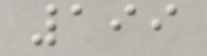199
